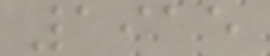1915
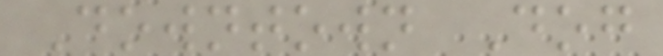Downtown Dog
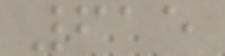615
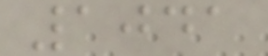1041
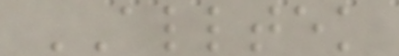ALLTEK
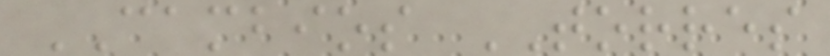CAMBIOS TORRES
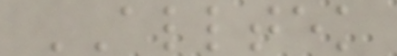ALLTEK
